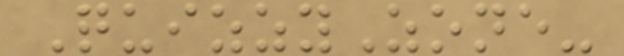QuizzyZone-
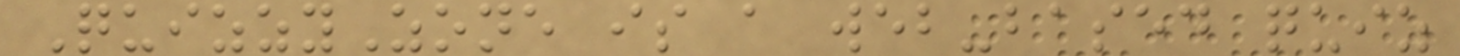QuizzyZone is a web-based quiz
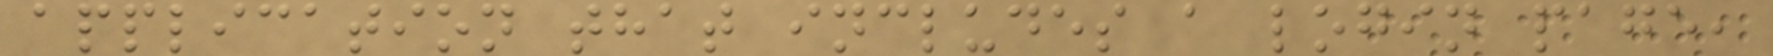application that includes a login page,
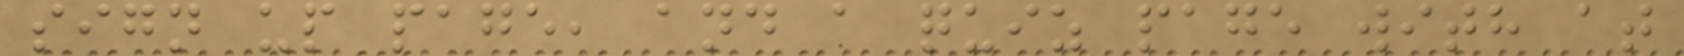sign up page, and a quiz page with at
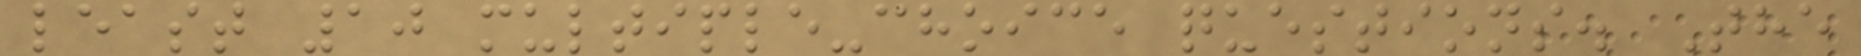least 10 multiple-choice questions. The
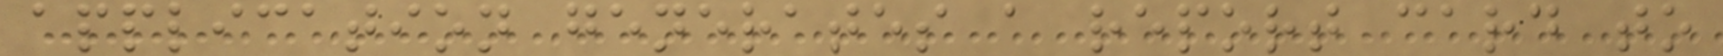application generates a report card to
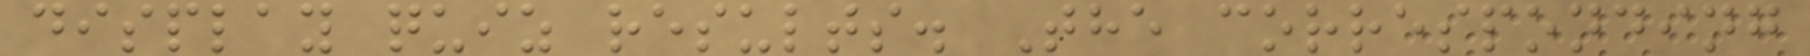display quiz results. The corresponding
